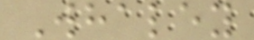Whaley
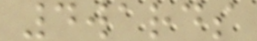4wards
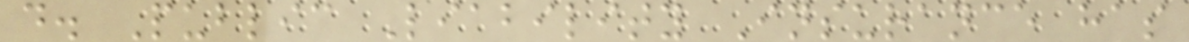d. Public Liability Insurance has
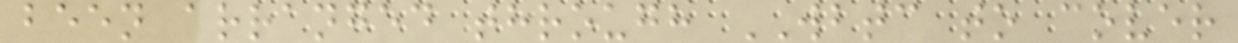been arranged through WBTC to cover
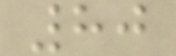80
